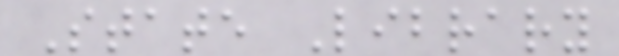State Library
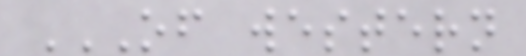OF WESTERN
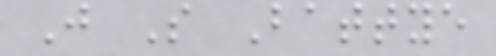J S Battye
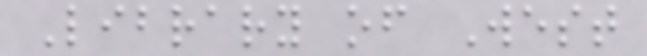Library of West
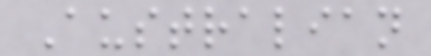Australian
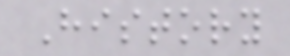History
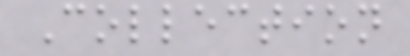Collection
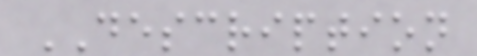DESCRIPTION
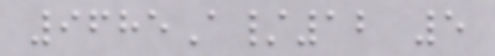9685A/12 5
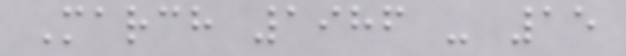March 1986 - 15
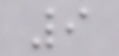9
